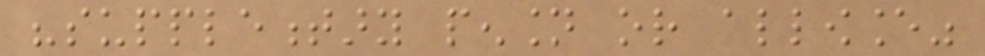"supplementary pension or allowance"
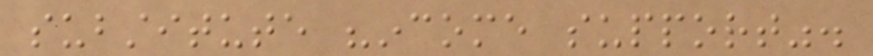substitute "income support".
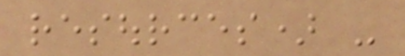resources) -
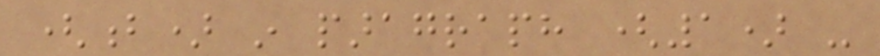(b) in paragraph (1) -
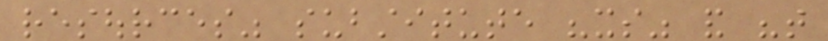resources" substitute "its" and "that
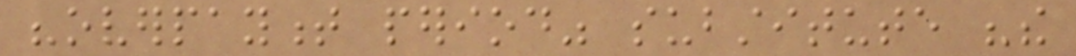"overpayment period" substitute "the
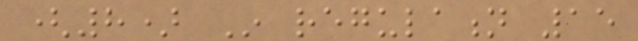(8) In regulation 15
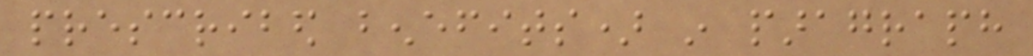prescribed benefits) in paragraph
